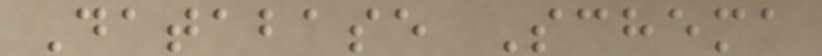Database Schema
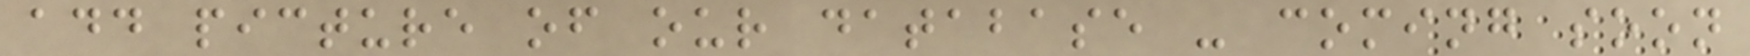add picture of our database - coming soon
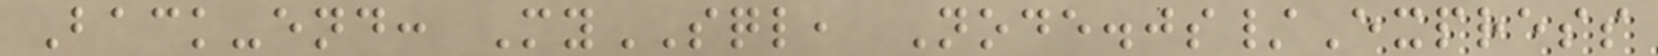Back-end: MySQL, Node.js/Express
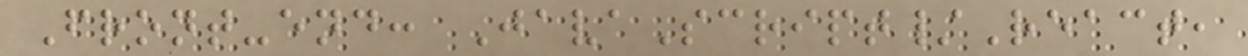Front-end: JavaScript/React,
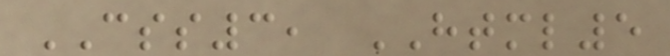CSS3, HTML5
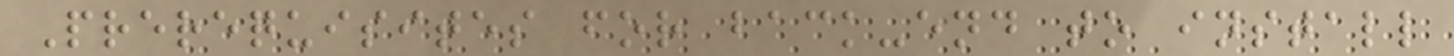Prerequisites for back-end to install
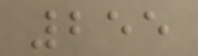255
